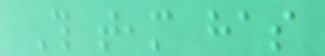This team has
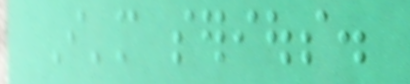I'm serious.
